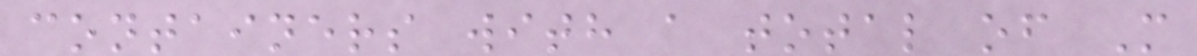containers with a total of M
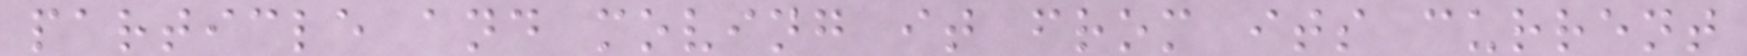particle and moving it from its current
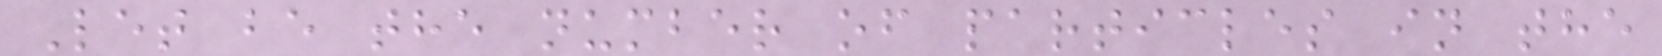Let be the number of particles in the
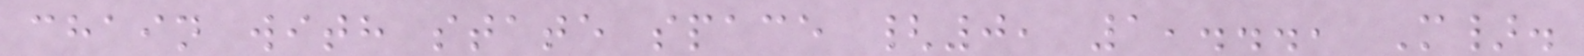chain with state space {0, 1,..., M}.
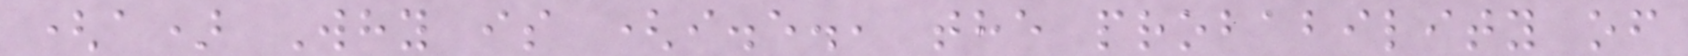(a) Why is (i.e., the probability of
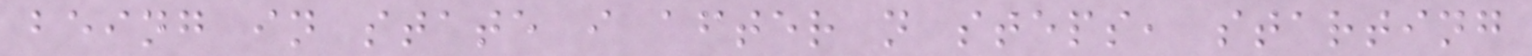being in state i after n steps, starting
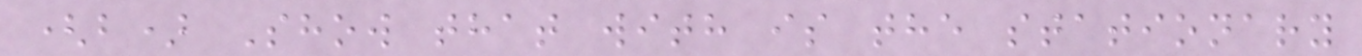(b) Show that with is the stationary
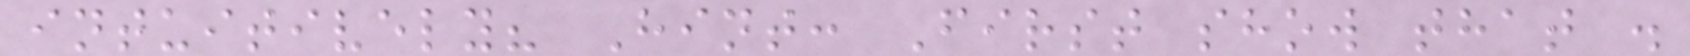intuitively? Hint: First show that .
